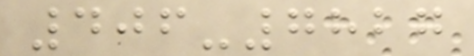406-7827
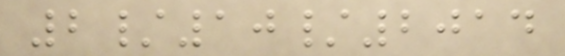2/10/2014
